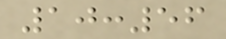10:56
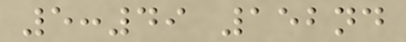5:49 152nd
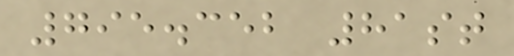795.352 81st
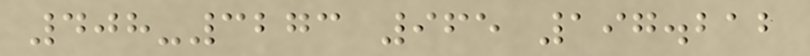408-3273 965 197.212
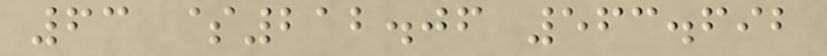63 $212.06 563.692
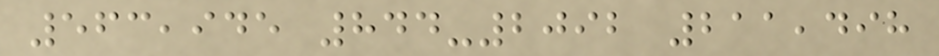563,945 844-2092 211,498
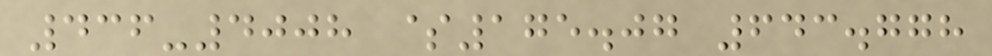436-4008 $175.07 643.778
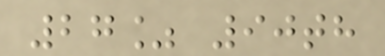27% 90th
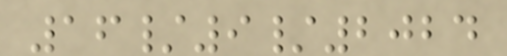16/9/2024
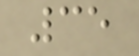35
